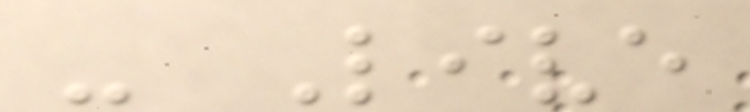- Live
